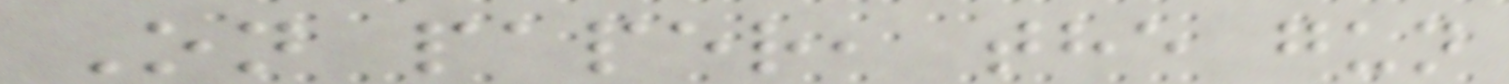On paper, the gun
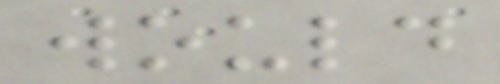would
